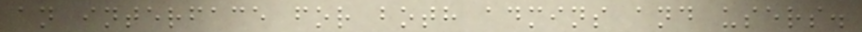an interface for both admins and users.
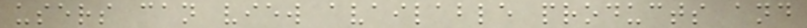users can view available products and
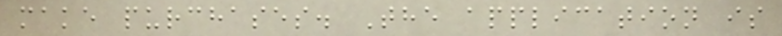make purchases. The application is
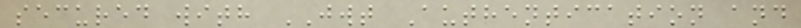secured with JWT Authentication and
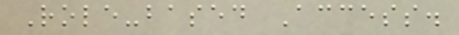Role-based Access.
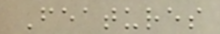Features
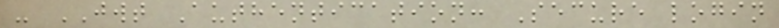- JWT Authentication: Secure login
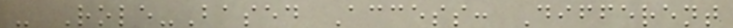- Role-Based Access: Different
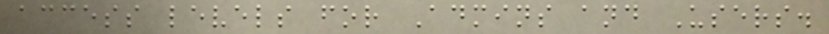access levels for Admins and Users.
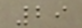29
